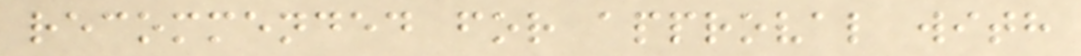recommended for approval with
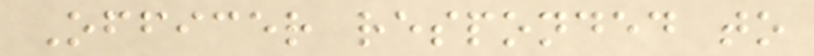Officer responded to
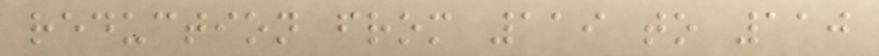reduction from 119 to 110
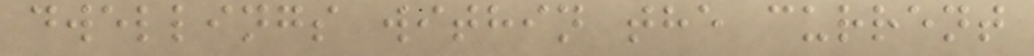dwellings within the current
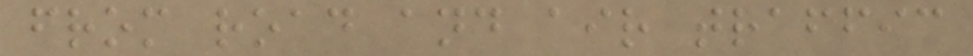from road and air traffic
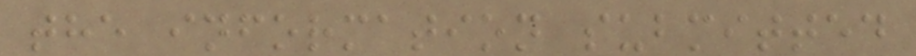the information submitted
